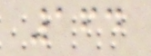164
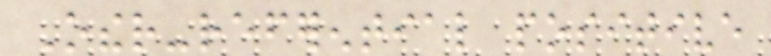Other-referential positive
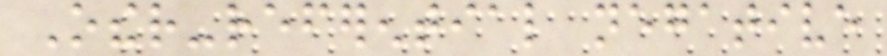Other-referential negative
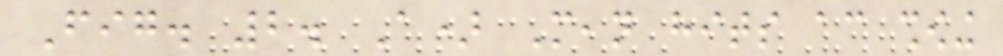Fig. 2. A) Mean hits according showing
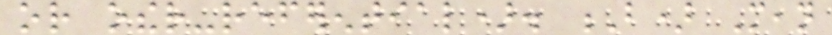or other-referential). B) Mean
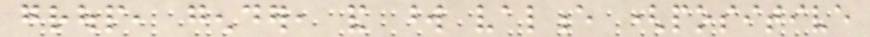group, gender, and word valence (positive
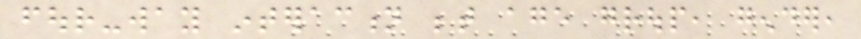four-way interaction between age group, gender,
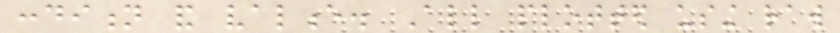condition and valence. All plotted using raw
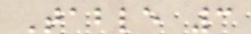Table 3
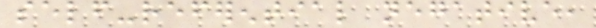self-referential negative,
